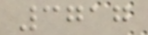3717
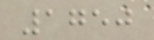1750
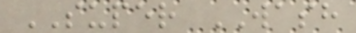SUPER WASH
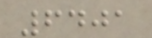6401
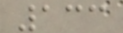133
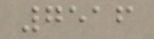7516
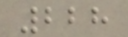228
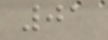01
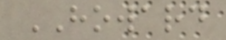HOWARD
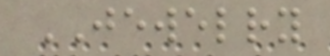JEWELRY
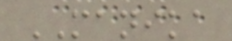MANIKA
